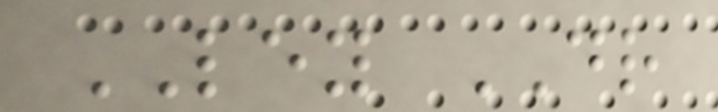LEY DR
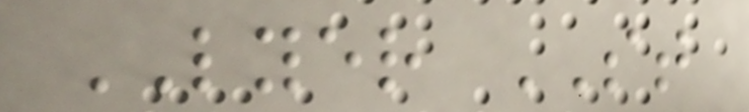LYER ST
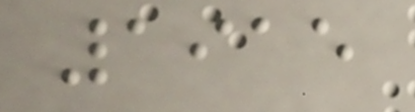1915
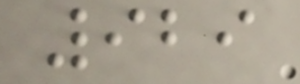929
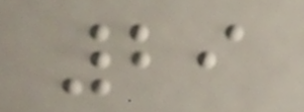29
